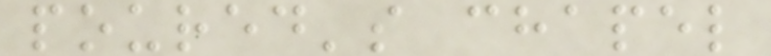poured's chapel
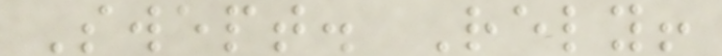Swept. Rely!
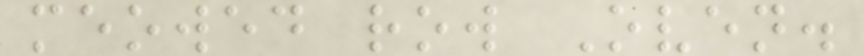meowed row Oven.
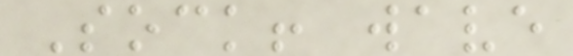Sock! wave
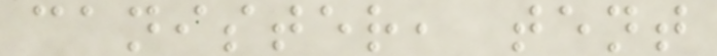canister, tent
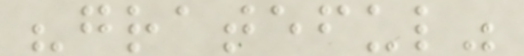"grateful"
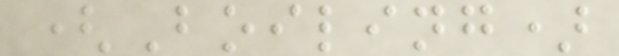(Boiling)
